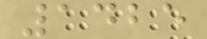1425
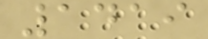1419
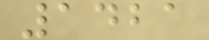1421
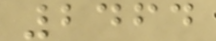2464
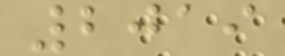2019
